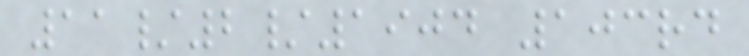11/2/1904 103rd
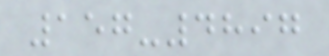157-4897
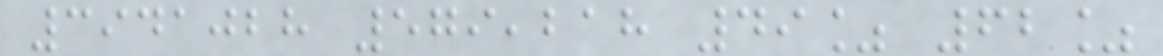3941028 579,218 49% 62%
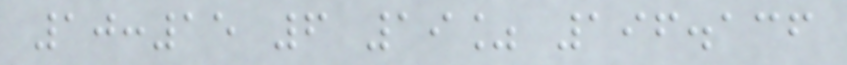10:15 6 19% 196.136
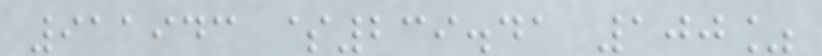911943 $239.41 100%
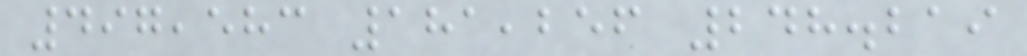497,583 181,256 248.219
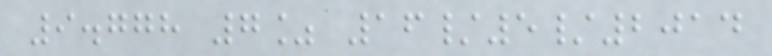9.778 7% 16/5/2014
